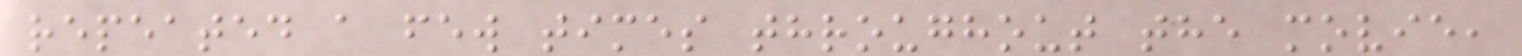repeated a few times throughout the movie,
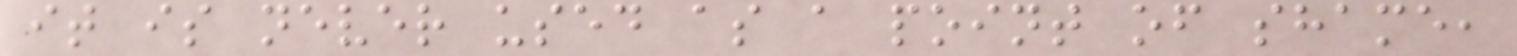it is never used as a point of shame,
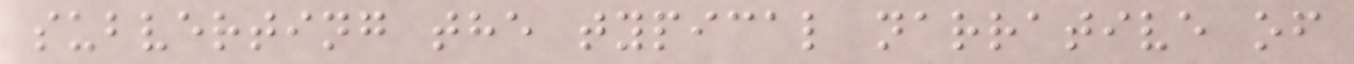subverting the typical narrative of
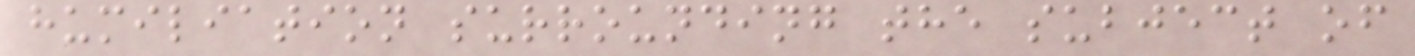humiliation surrounding the subject of
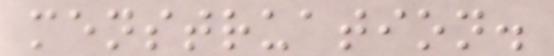menstruation.
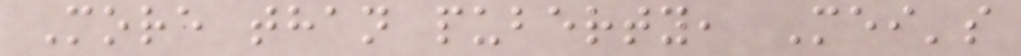More than puberty, Mei's
